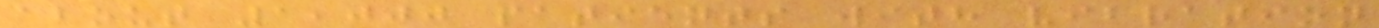about 1,000 patients with vibration
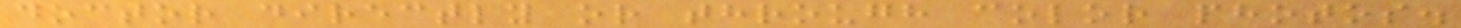doctor directly or through color photos.
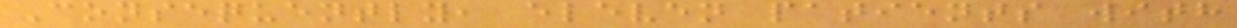Consequently, eleven patients with
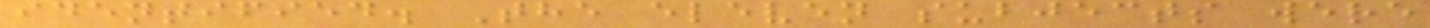identified. The eleven subjects were
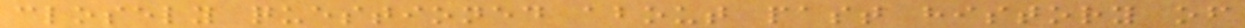closely questioned about past history of
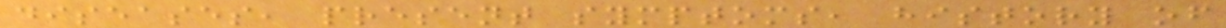diseases, present symptoms, history of
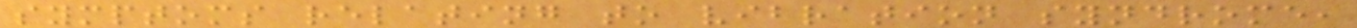symptoms relating to vibration syndrome,
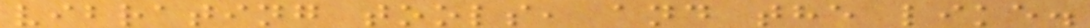vibrating tools, and the like.
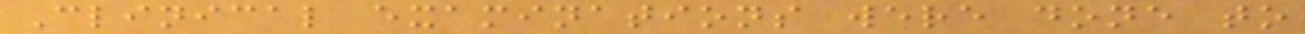Clinical examinations were done to
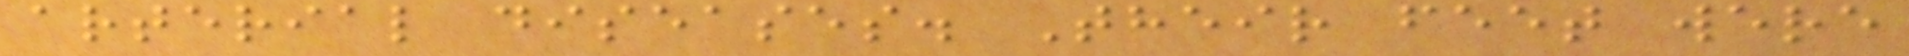arterial diseases. Their feet were
